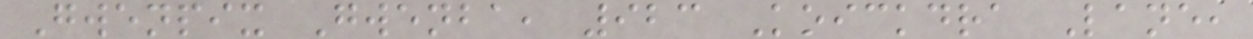Gwenpix Gwenba, 923 Koickdra Lane,
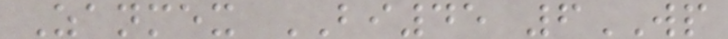Zanmex BI45 6WP
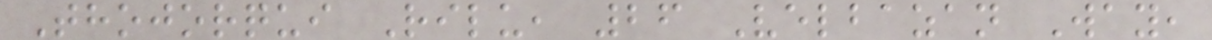Thojorqui Rilu, 26 Velbazan Way,
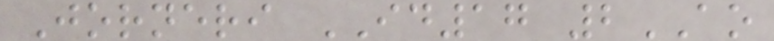Jorneri ID17 2AO
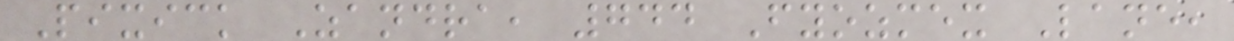Pixick Zandra, 744 Fyozmex Lane,
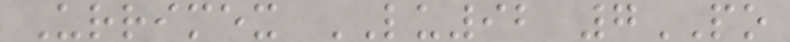Urrimex LU92 7PO
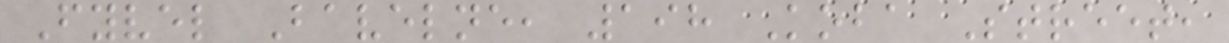Fyvel Bavelne, 198 Koba Street,
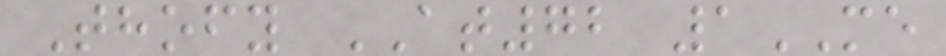Thofy AT72 1ME
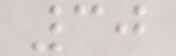30
